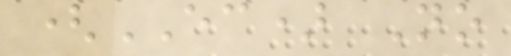(EC) No
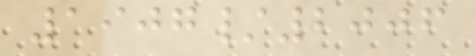1907/2006
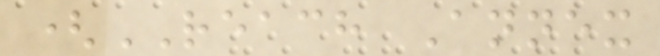(REACH Annex
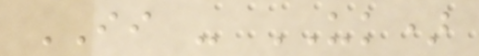II - UK)
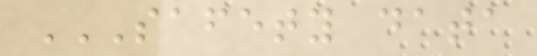SAFETY DATA
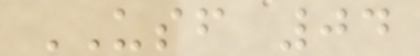USF 04
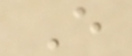E
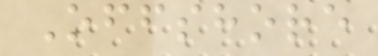Offshore
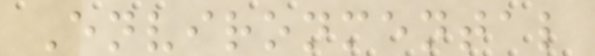Environmental
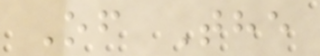Of The
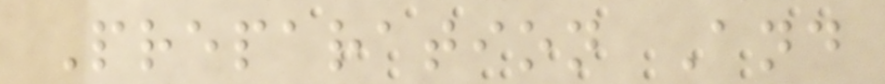Preparation And
